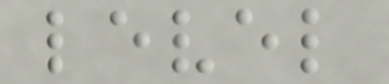level
